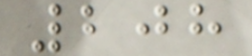208
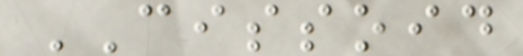CISSOID
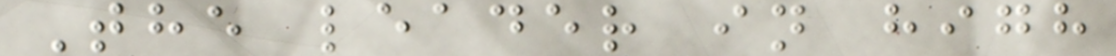The leader in high
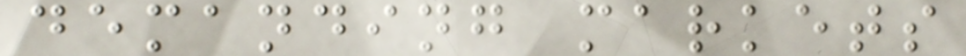demanding markets
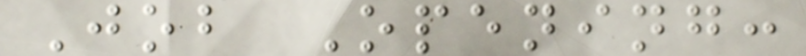Job Opening:
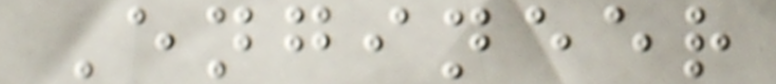Engineer
